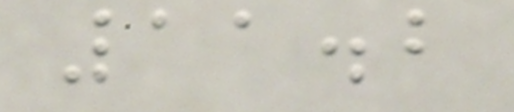11.2
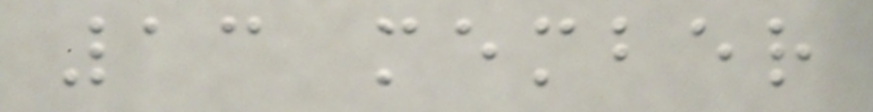13 member
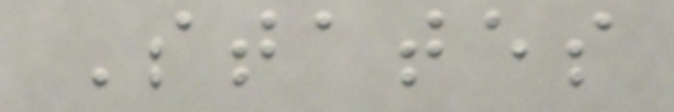States
